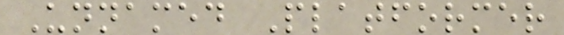Unnamed Platformer
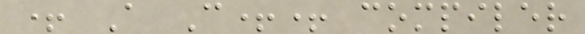+ A C++ compiler
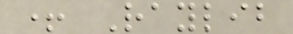+ Raylib
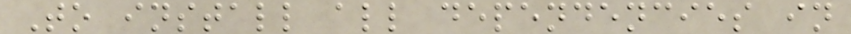To install all dependencies in
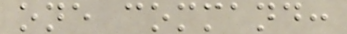one command:
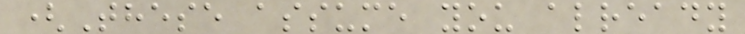(These assume you already
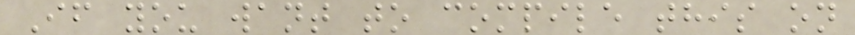If you want to compile this on
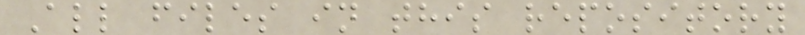All files in this repository
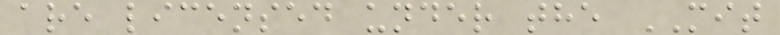are licensed under the MIT
